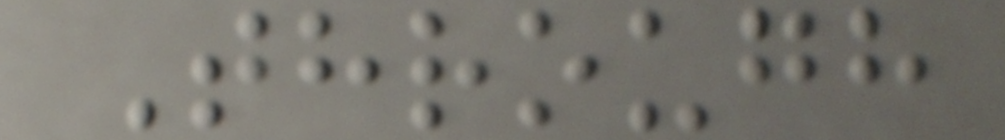Through
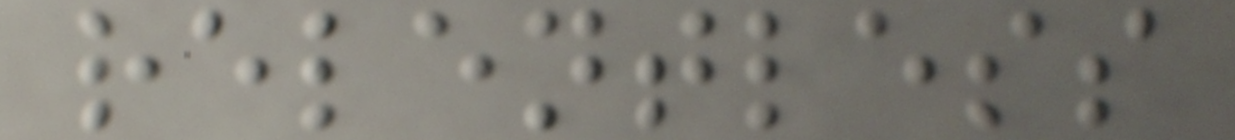relentless
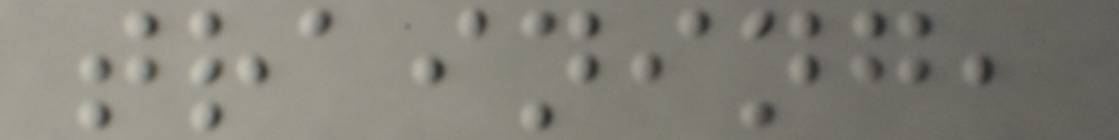training,
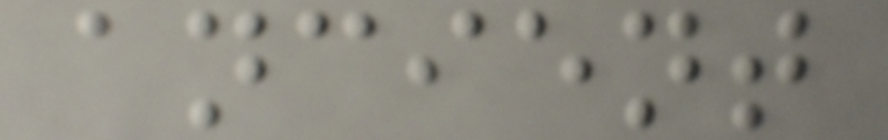ancient
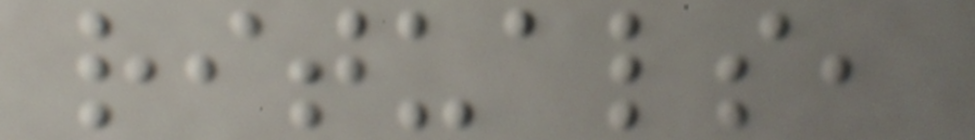rituals,
